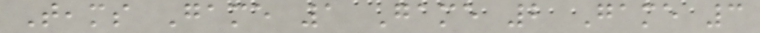Teams Game 1 Game 2 Game 3
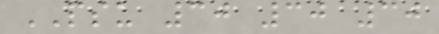PSU 30 30 30
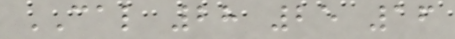CAL 28 25 16
